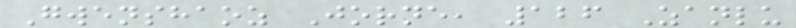Gwenshaoz Jorne, 126 Zanlu
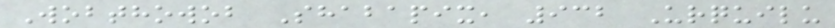Wobthowob Shabapix, 932 Urquilu
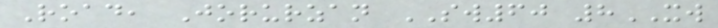Road, Jorurzan SW60 8XW
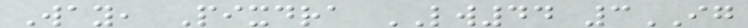Way, Pixdra LW44 3IG
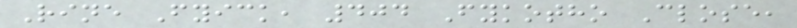Rine Fyick, 404 Fykotho Close,
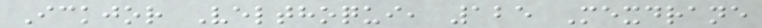Ickjor Velthoqui, 125 Mexdrane
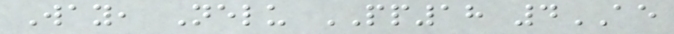Way, Nelu PP18 4AE
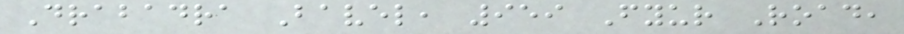Drabadra Bavel, 959 Fyur Road,
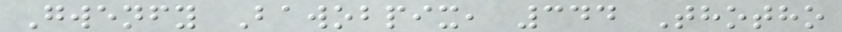Gwenfy Bawobpix, 344 Thotho
